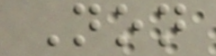Non
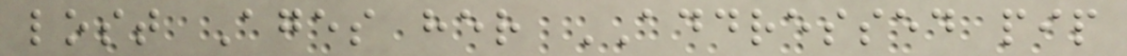lost Ages her ADDRESSED pip
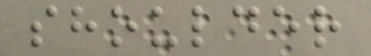shoulder
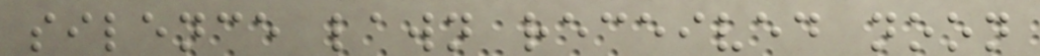silence lawn received noon
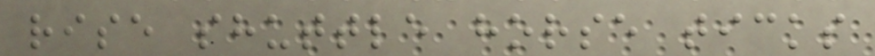rise shuttle horse ticks
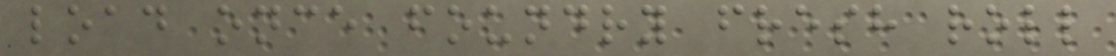load once foundry fresh roll
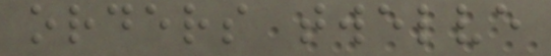orders twelve
